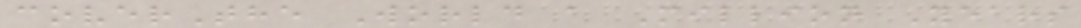coverThe World a Million Years
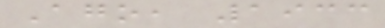Ago, 1933
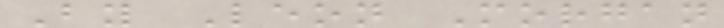By Leon Morgan
